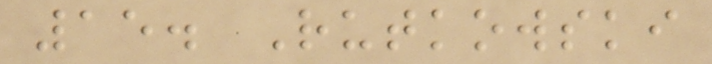15. Rutkowski
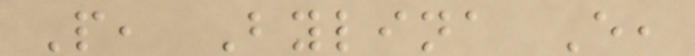P, Bylina E,
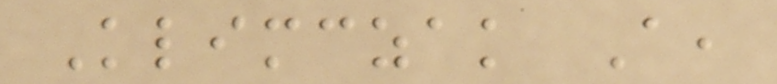Klimczak A,
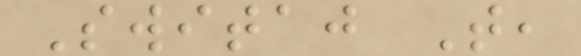Switaj T,
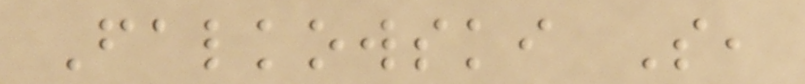Falkowski S,
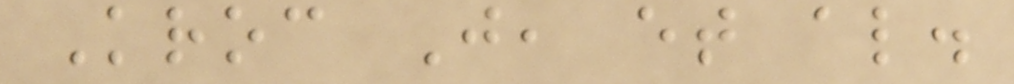Kroc J, et al.
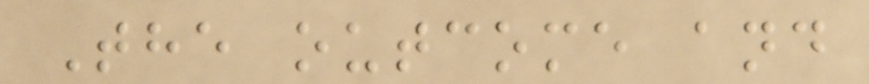The outcome and
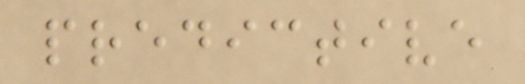predictive
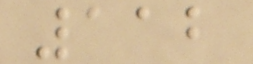112
